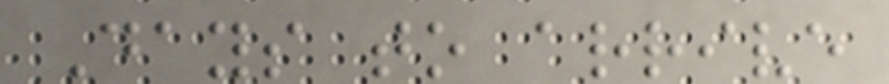Days to arrive
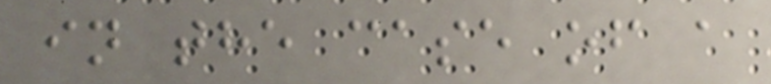in the case of a
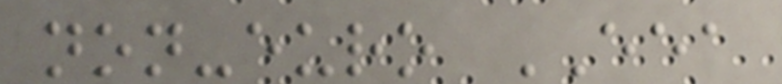non-euro EEA
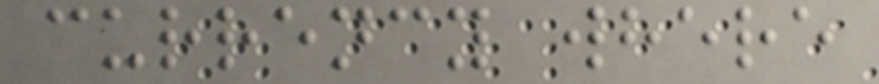currency where
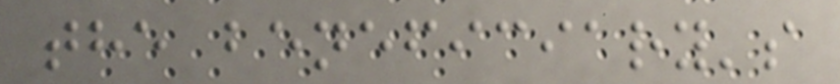the beneficiary's
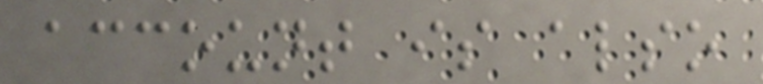account is also
